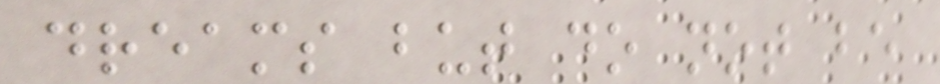dreams but do not be
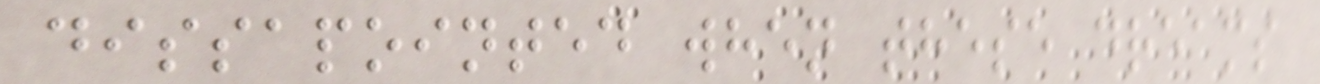dissapointed when these dreams
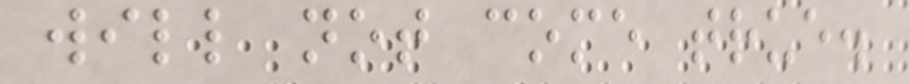will not come true.
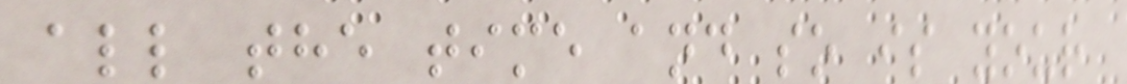all the time and so is your
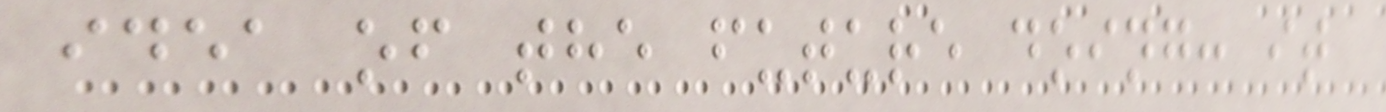idea of the future doing: it
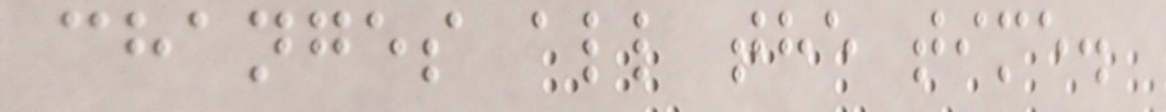changes all the time.
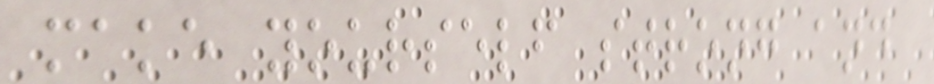make yourself strong and
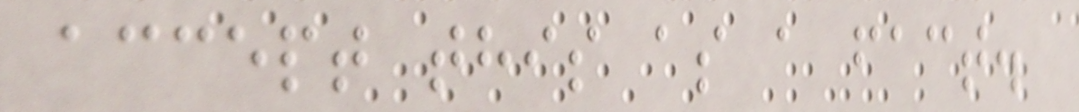accept this as a fact.
